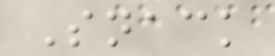Snack
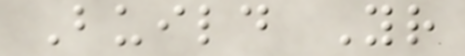Build Your
